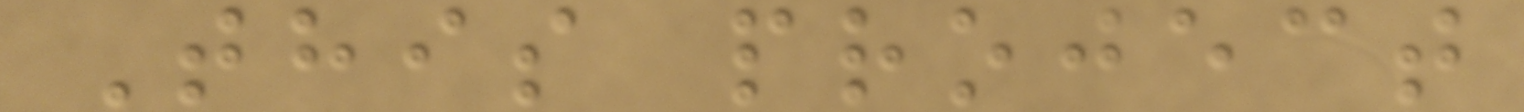This project
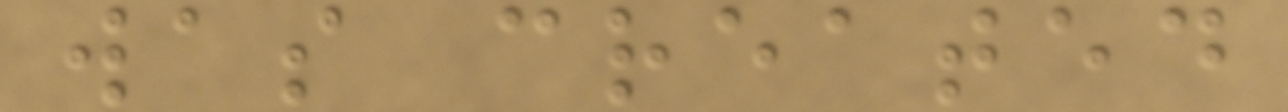was created
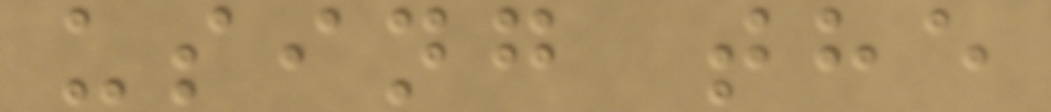using the
